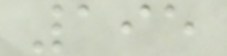195
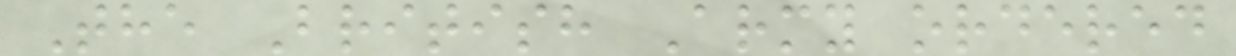The British Army ordered
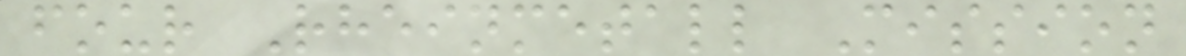four Rheinmetall Mission
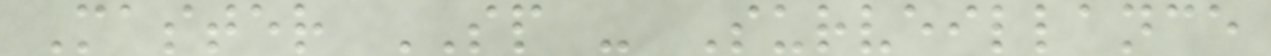Master SP - Surveillance
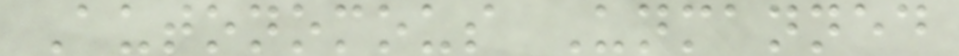Autonomous Unmanned
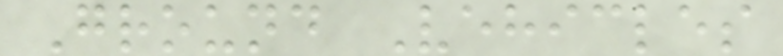Ground Vehicles
